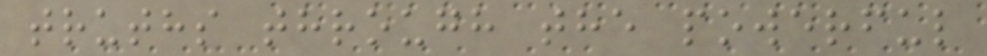truths through the powerful
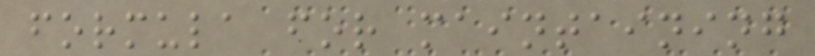formula for maintaining
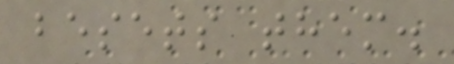besets them.
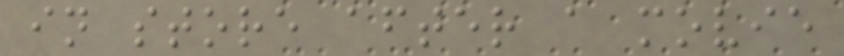in store after a movie
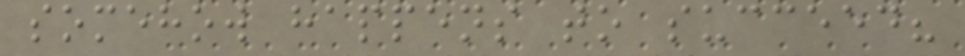somehow happens to succeed?
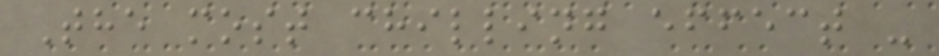The most chilling effect -
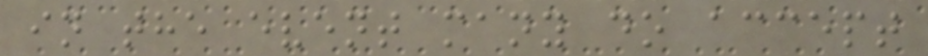in the event many do accept
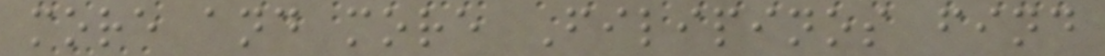more and more Filipinos find
